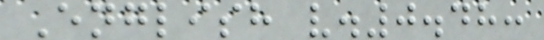English v.0.48:
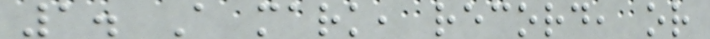1. A mark, record, or
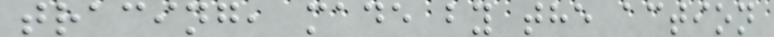tracing, made by the action
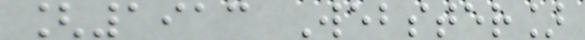[1913 Webster]
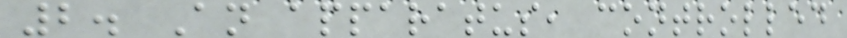2. An apparatus, controlled
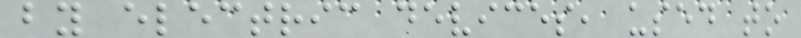by electric devices, used to
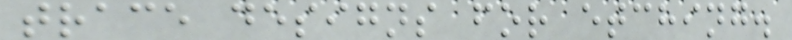trace designs for etching.
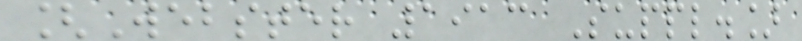[Webster 1913 Suppl.]
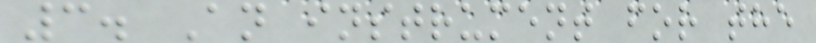3. An instrument for the
